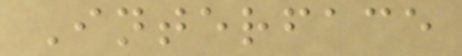Interface
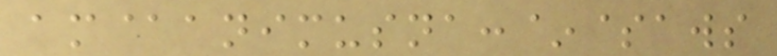am@animusna:~$aws
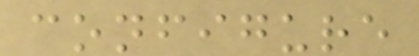configure
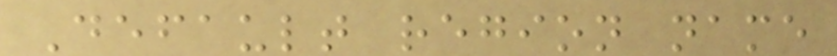Default region name
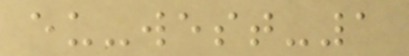eu-west-1
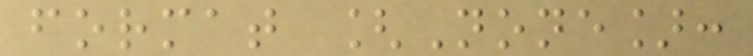format [None]:
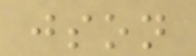json
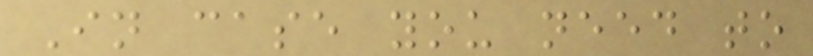In case you need to
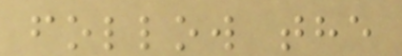follow the
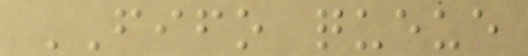FIFO queue
